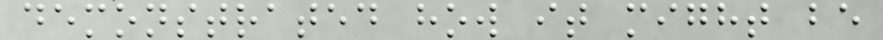demonstrated how it might be
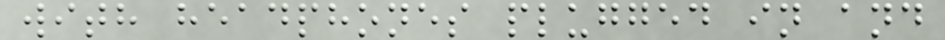with headphones plugged in and
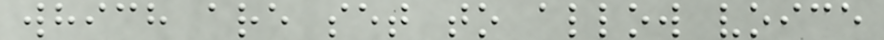which are set to allow voice
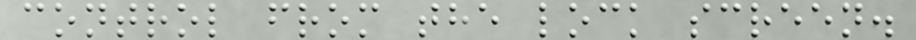control from the lock screen.
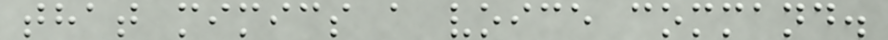that mimics a voice command.
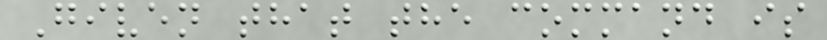Given that the command is
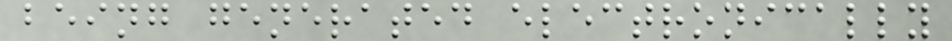being generated electronically
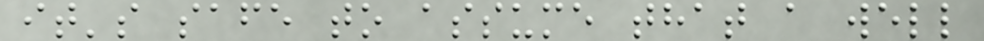it's safe to assume that a well
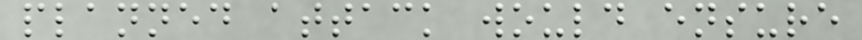planned attack would ensure
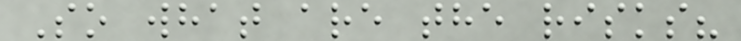So what are the risks?
